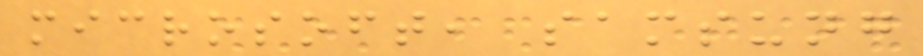microsoft, samsung
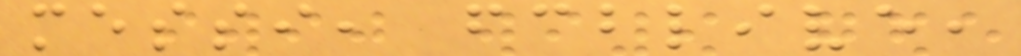messi, fcblive,
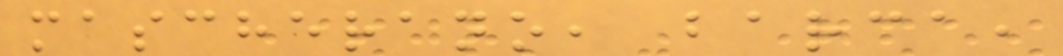mascherano, barca,
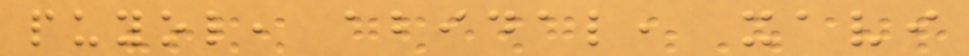puyol, abidal, xavi
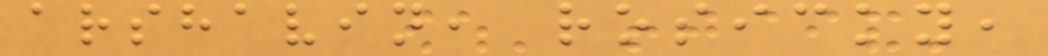arshavin, rosicky,
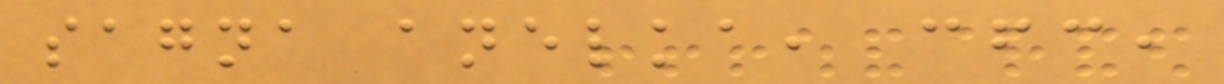sagna anelka, cfc,
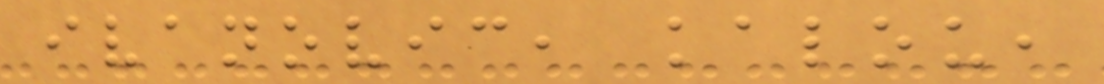ivanovic, kalou,
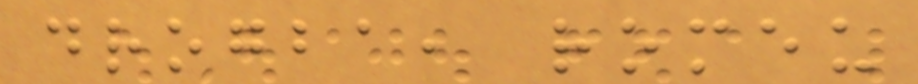drogba, romeu
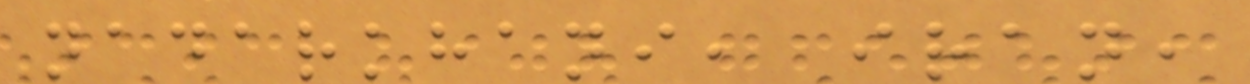nadarkhani, iran,
